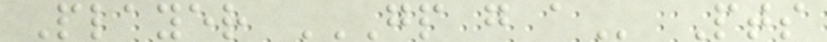Player GP G A Pts
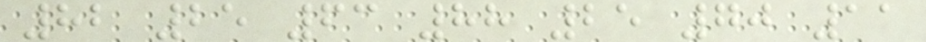82 25 63 88 25 70 11
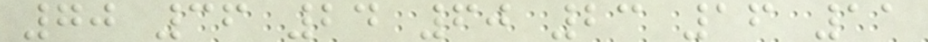70 36 24 60 23 16 11
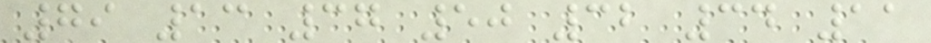79 13 37 50 32 34 11
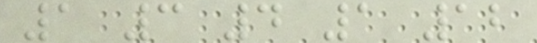1 3 4 1 12
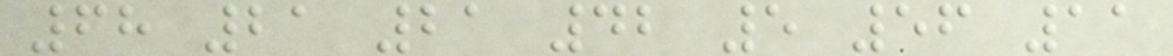68 21 21 42 5 56 11
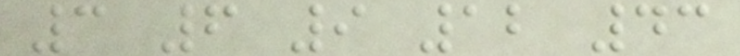3 6 9 12 43
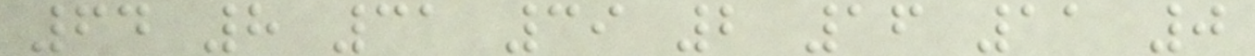64 8 31 39 2 16 11 0
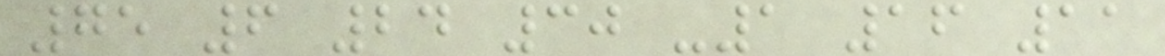75 6 24 30 -1 16 11
